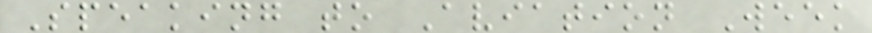Speaking to Aviation Week
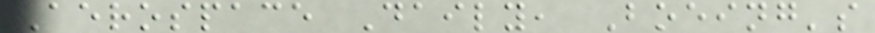Aerospace Daily, Boeing's
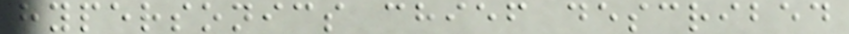hypersonics chief described
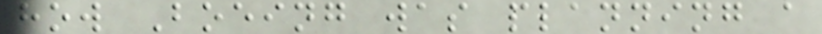how Boeing was planning a
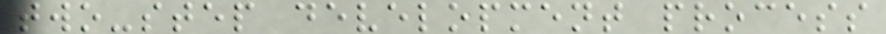two-step development process
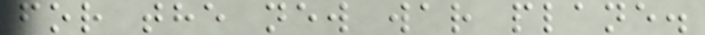for the new war plane.
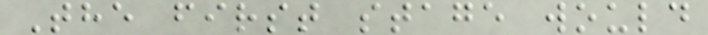The first stage would
